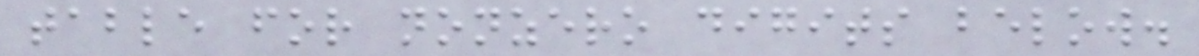table for nonzero digits below.
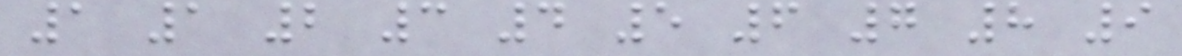1 1 2 3 4 5 6 7 8 9
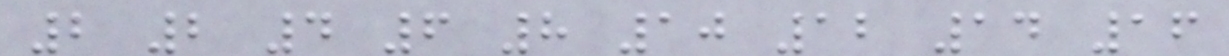2 2 4 6 8 10 12 14 16
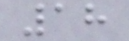18
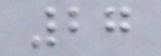27
